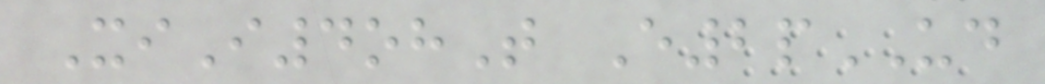XiI4ohT E2pUD
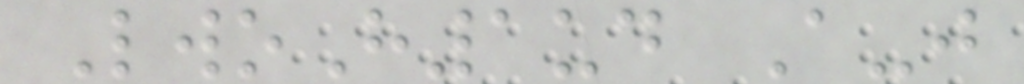LwoH1ud A-j
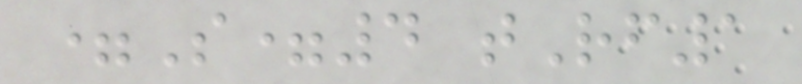=S=4 tRf1
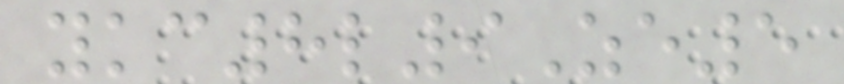ykc8l9Ze5
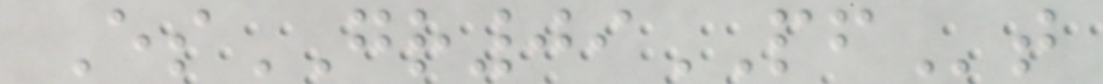EsGR09PFt
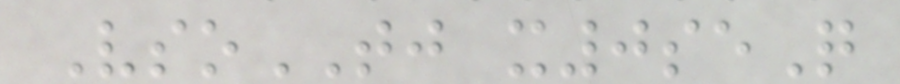VsoTJ x0seQ
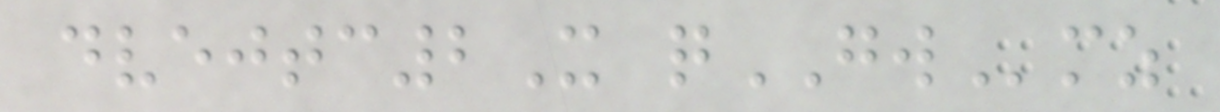dvejtc2X qGWmz
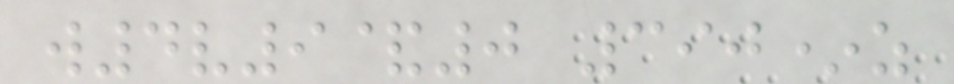w4v9&0 390*z
